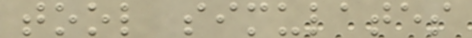tool simulates
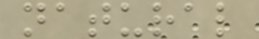natural
